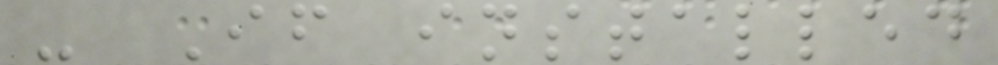- If installed
